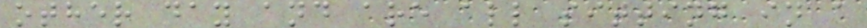other day and are all sitting in a
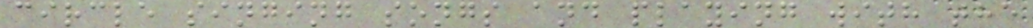circle singing songs and playing with the
